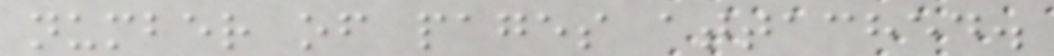number of pages attached.
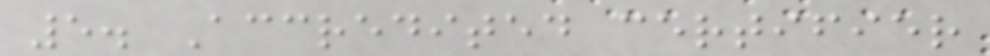5. Accredited certifier
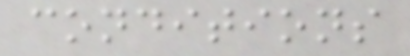conditions
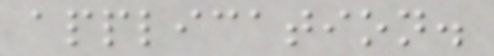application.
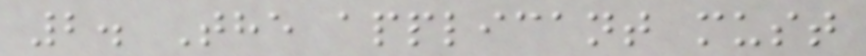2. The applicant must
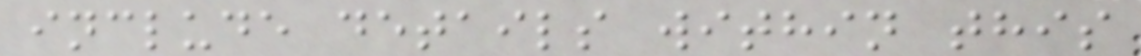include details within this
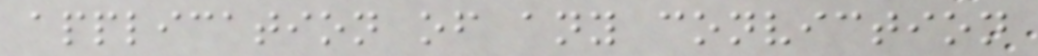application of any conviction
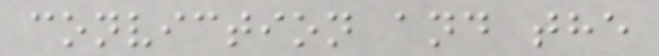conviction and the
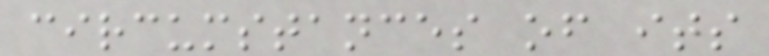circumstances of its
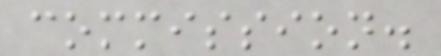commission.
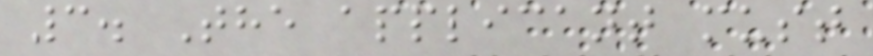3. The applicant must
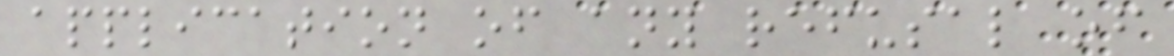application of any refusal of
